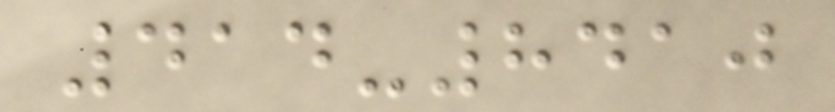414-8410
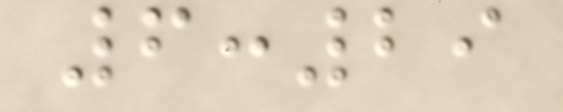6:29
